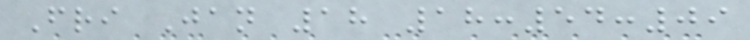Fri Jan 18 18:54:09
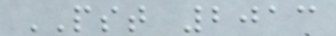PST 2013
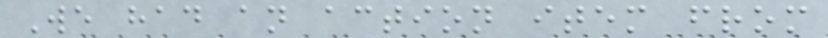We had an action item from
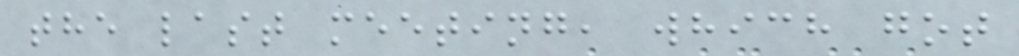the last meeting, which got
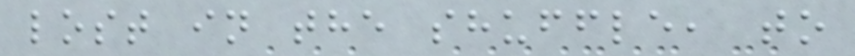lost in the shuffle, to
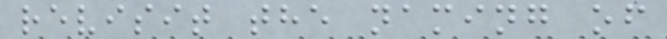revisit the naming of
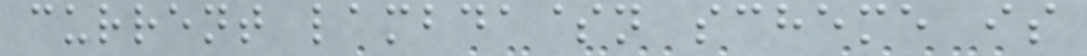current lambda$n scheme is
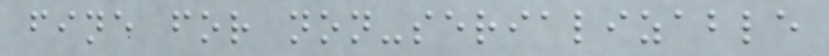fine for non-serializable
